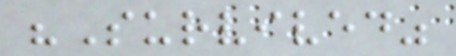"Survived"
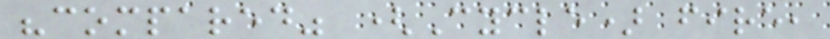"compared" (Cycle) fire,
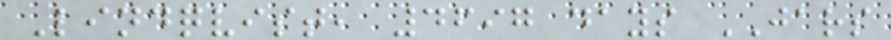Lindqvist, 4697 days JARS
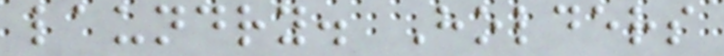laundry. Holders
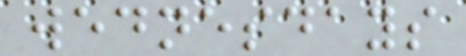wednesdays
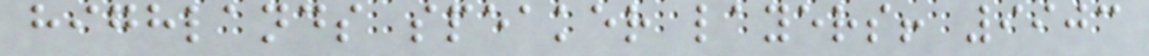highlands speaker layers! 9903
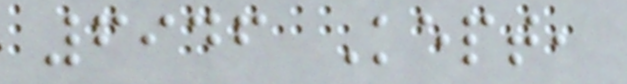6946 Kept,
